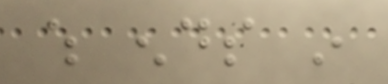which ends in
